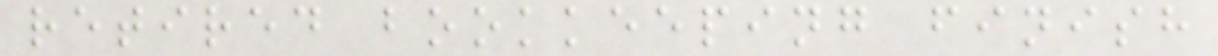retired bookkeeping finish
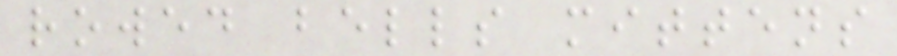rowed bells mittens
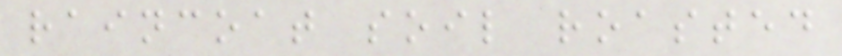raincoat soil roasted
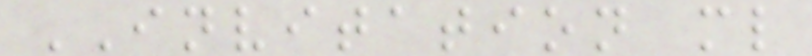INVITATION ml
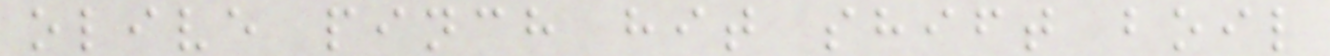olive pinch hit shift boil
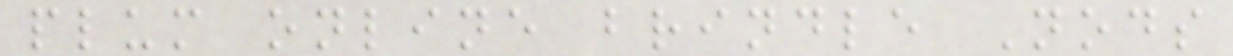plum online brindle Nods
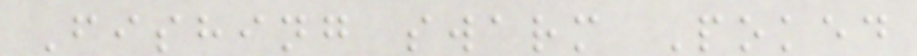Fishing swarm Poked
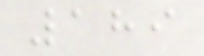189
